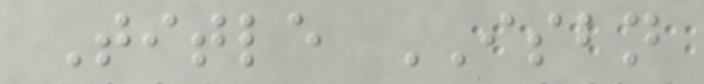Title ISBN
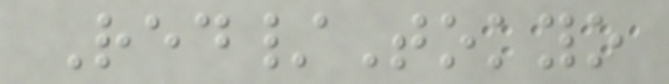Red/Tokyo
